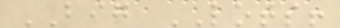BIG LOTS!
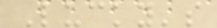Lucky's
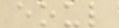eoul
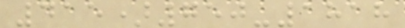415)750-1818
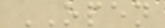OPEN
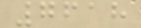7618
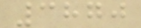3870
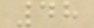48
